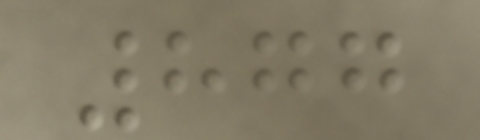877
